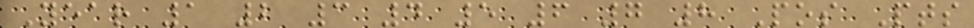Year 1 2 3 4 5 6 7 8 Pos Pts
